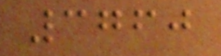3760
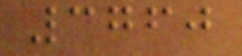3760
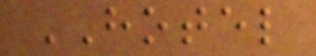HOTEL
